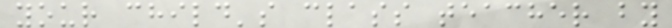your child's class teacher by
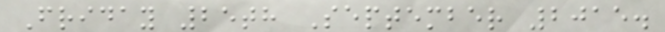Friday 25th September 2015.
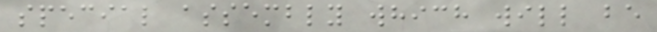special assembly which will be
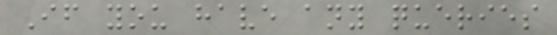If you have any queries
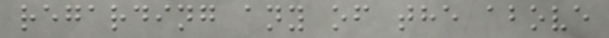regarding any of the above
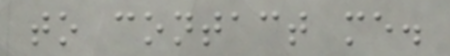to contact me.
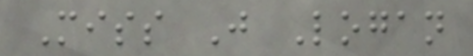Miss J Logan
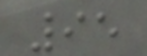95
